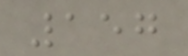157
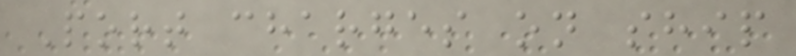Port charges on ship
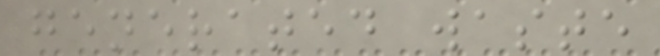generated waste
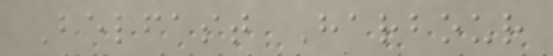Belfast Harbour
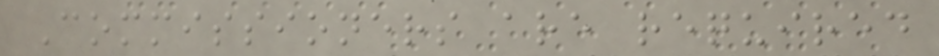Commissioners are required
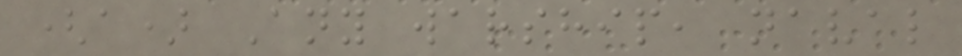(a) Any warship, naval
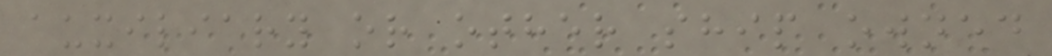auxiliary or other ship owned
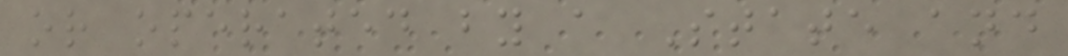or operated by a State and
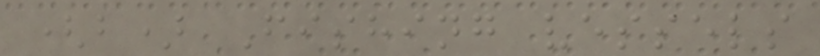(b) Fishing vessels
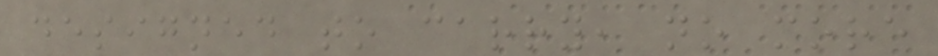designed to carry, no more
